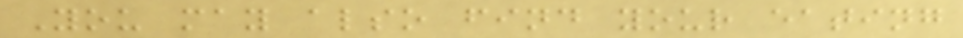You may also find your eating
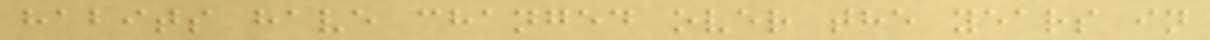habits have changed over the years in
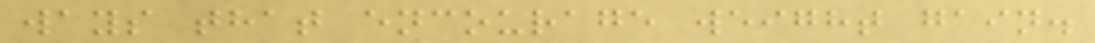ways that encourage weight gain.
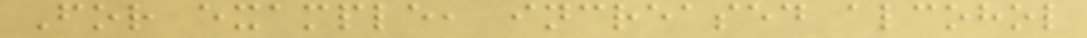For example, increased alcohol
